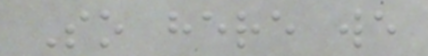So here we
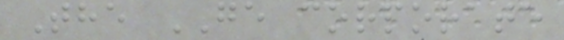The GE corporate
